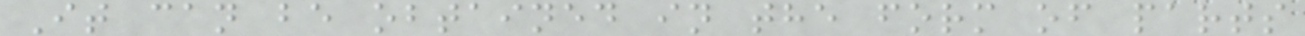It can be obtained in the form of parts
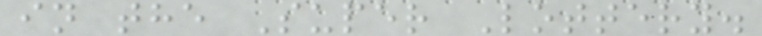in the Super Lottery.
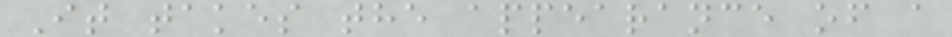It takes the appearance of a
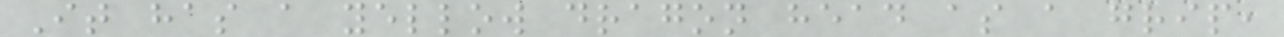It has a yellow dragon head as a grip,
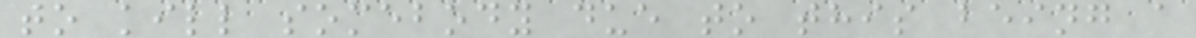to kill somebody due to this being a
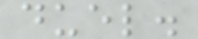duel.
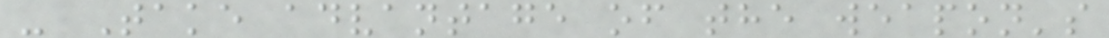- Take advantage of the weapon's
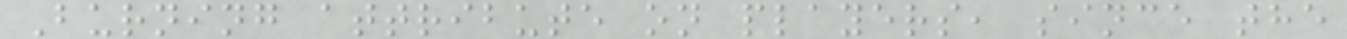Burning attribute on players, since the
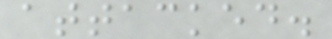attacked.
